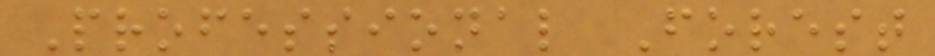Professional Forest
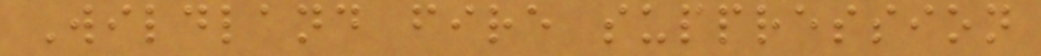Wildland fire suppression
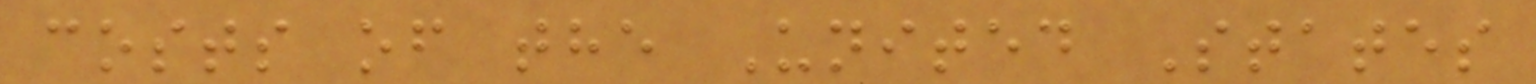costs of the United States
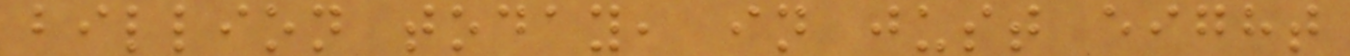billion today, in just eight
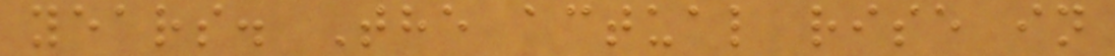years. The actual rise in
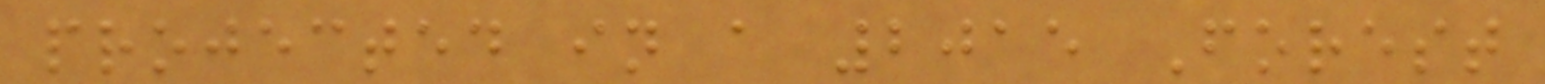projected in a 2015 Forest
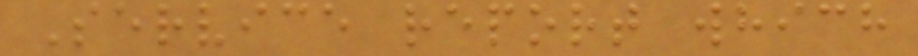Service report which
